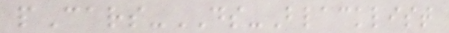pCars-DS-Blacklist
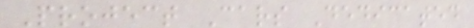Project Cars Dedicated
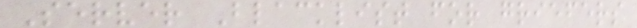Server Blacklist for griefers
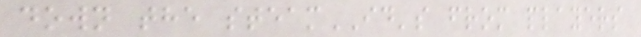down the steamID's from players
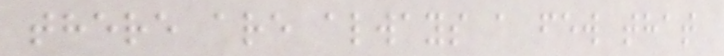there are always a few that
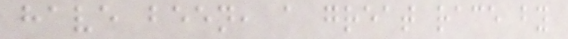have been, a great race by
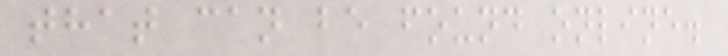that can be found online.
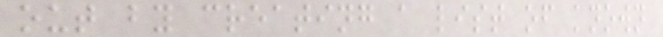out by creating a list of known
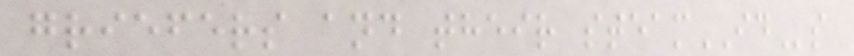griefers and their steamIDs
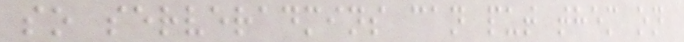so serveradmins can put them on
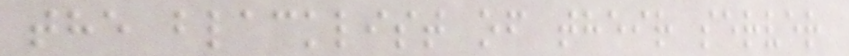the blacklist of their server
